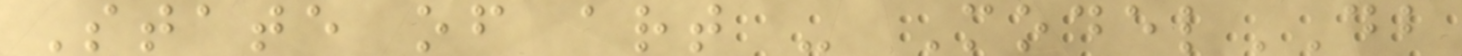State of art - ModelDB
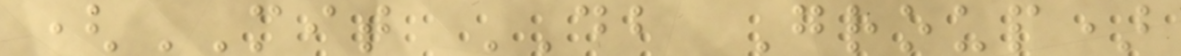(MIT DB Group)
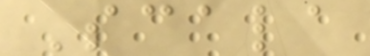Scala
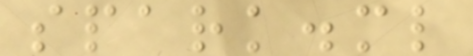spark.ml
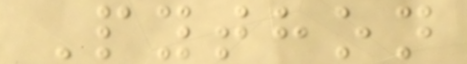Python
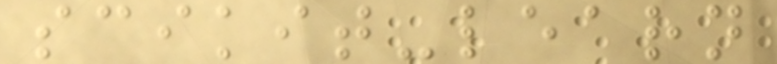scikit-learn
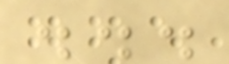...
